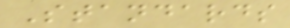Standards
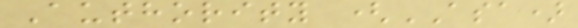Authority (ASA)
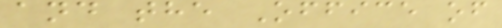and the Office of
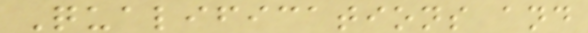Qualifications and
